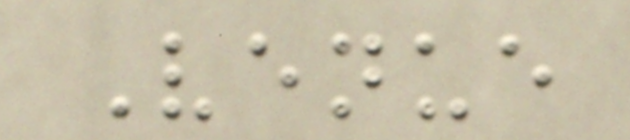Venue
